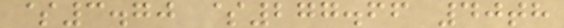$3.70 $277.66 40th
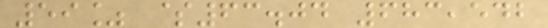59% $63.04 683,542
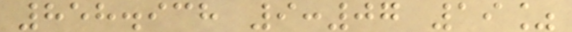858.938 9:07 19%
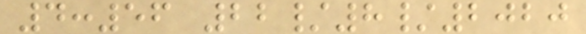4:56 22/8/2020
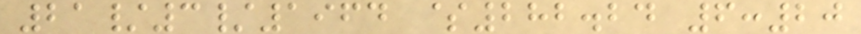21/3/1964 $282.24 6:20
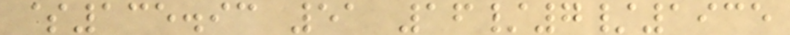$135.93 51 16/7/1935
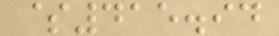$415.94
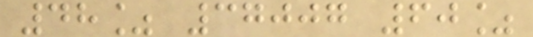48% 37007 60%
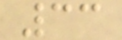33
